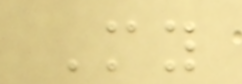My
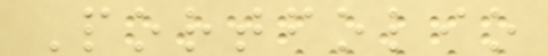Portfolio
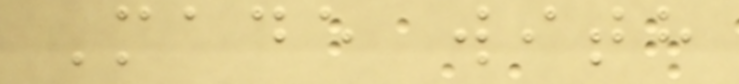Made with
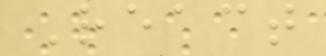React
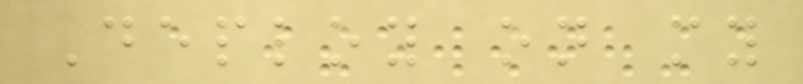Deploy on my
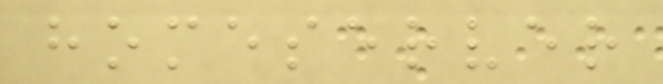homeserver
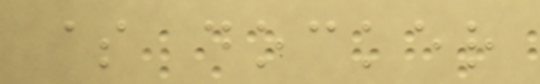$ docker
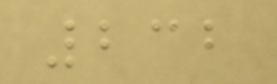232
